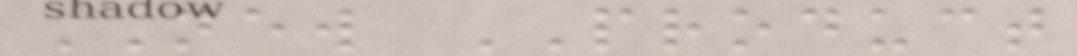NEW PRODUCT
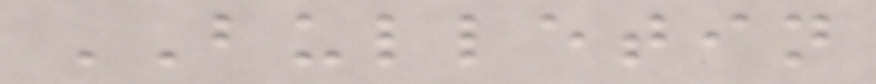BULLETIN
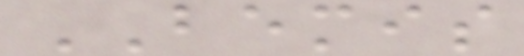BEMIS
